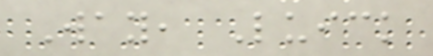Way, Luick
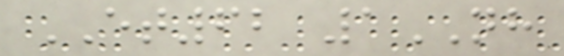ET62 1NH
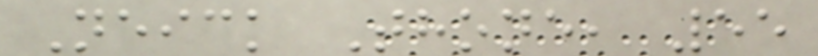Neick Thone, 55
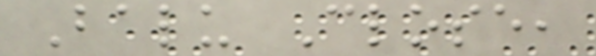Balu Close,
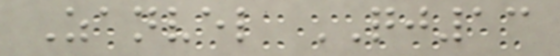Zanvel QJ13
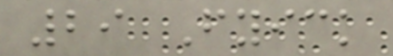29 Fyick
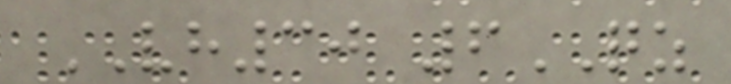VH30 6QZ
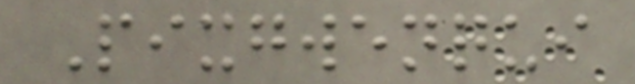Pixgwenqui
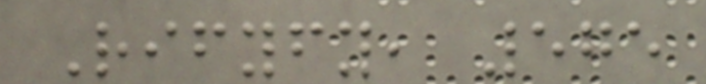Rifyfy, 575
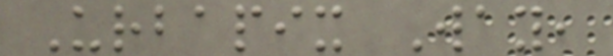Urbapix Way,
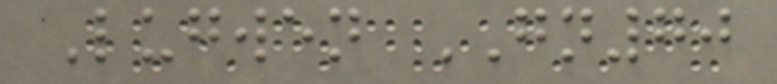Lugwen GN70
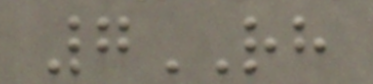7RH
